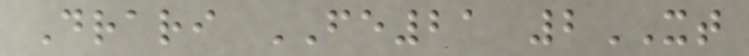Drari FE21 2XT
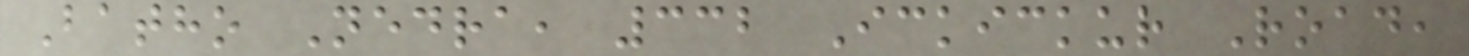Batho Nedra, 332 Ickickur Road,
